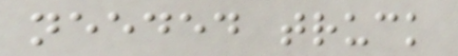needed truck
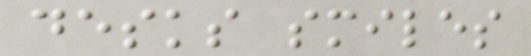desks smiles
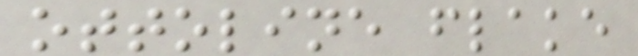ottoline flake
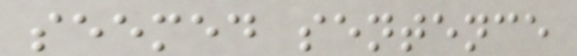seemed sentence
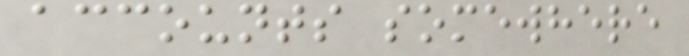accounts somewhere
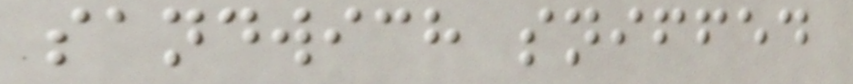sandwich sniffed
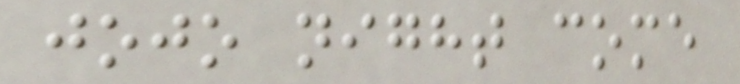jojo night come
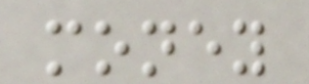money
